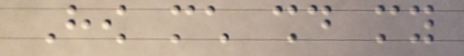How much should my
